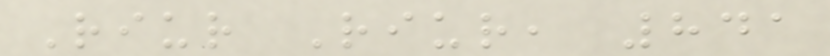Riur Riur, 841
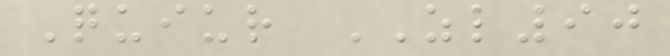Quiur ZL90
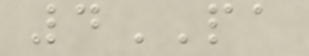4PA
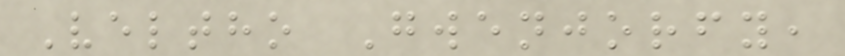Veltho Gwenjorfy,
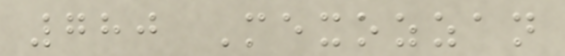780 Mexozzan
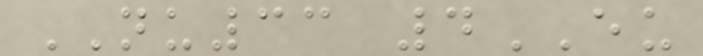NU33 4EU
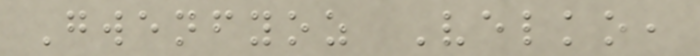Gwenfyoz Velko,
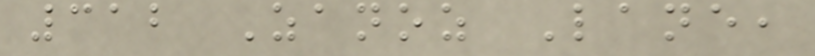312 Zanoz Lane,
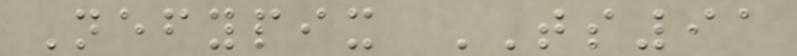Nefypix TS91
